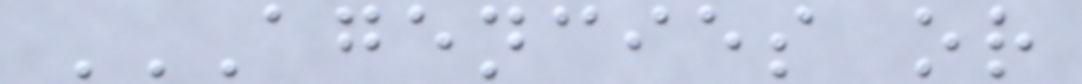AGENCIES OR
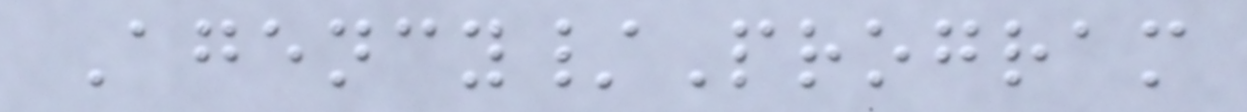Agency/Program
